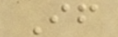If
